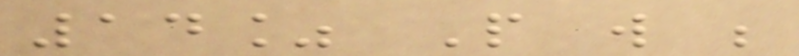14% People will be
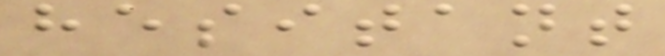hesitant
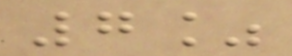7%
